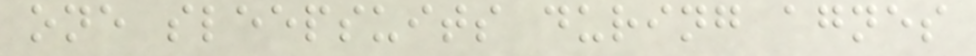one sleepsuits during agnes
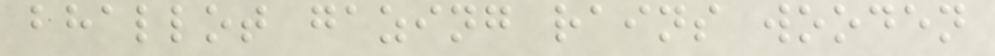bhallot gazing rains wooden
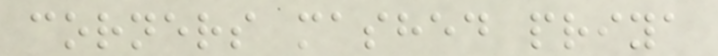corners mashed priya
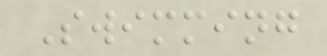Swimming
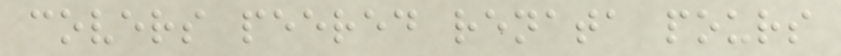covers peered renata pours
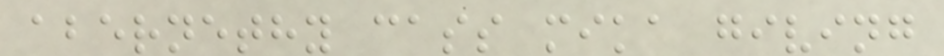abernethy cass mika giving
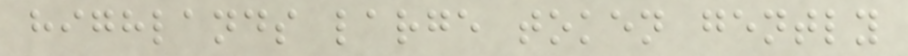highlands large token gently
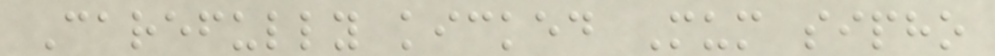Carefully kicked Mum sipho
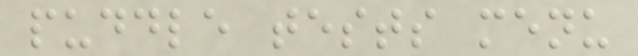puddle tests menu
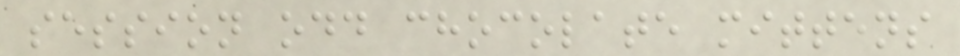session odd chocolate mittens
